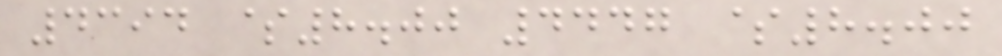4394 $8.00 4447 $8.00
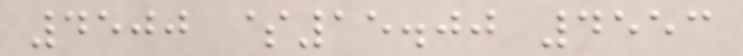4500 $15.00 4553
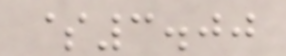$3.00
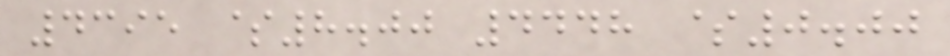4395 $8.00 4448 $0.00
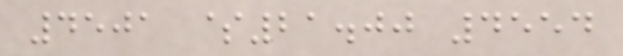4501 $21.00 4554
